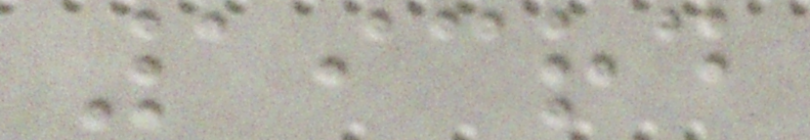193rd
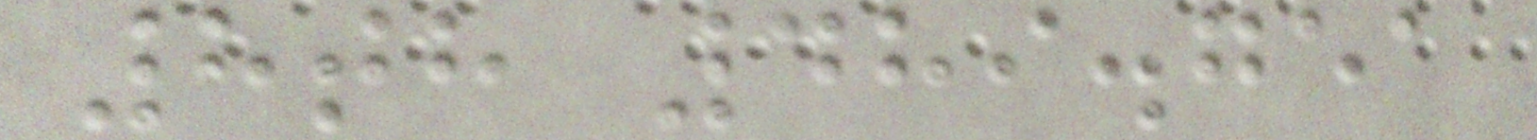8th 489.751
